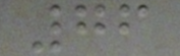76
